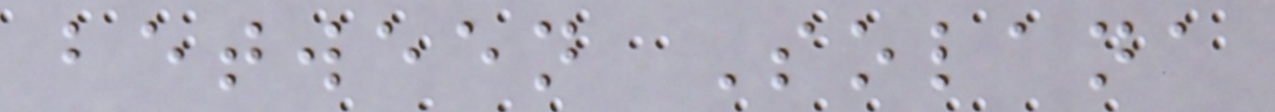between Solana
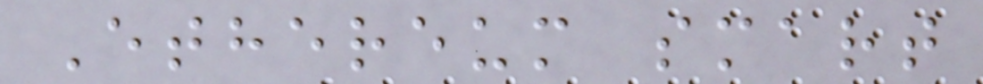Ethereum smart
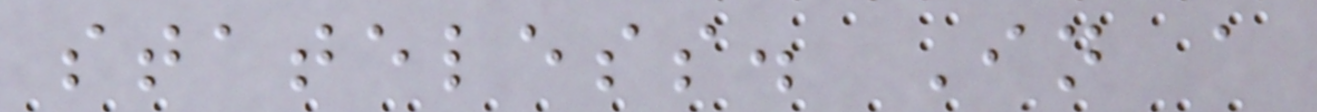stateless. In a
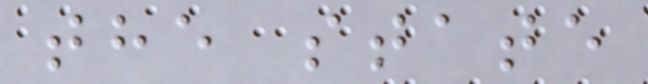the state
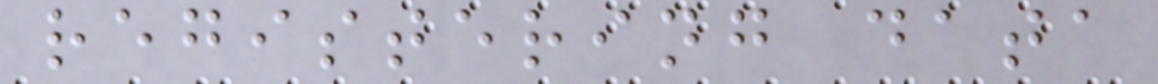registering data
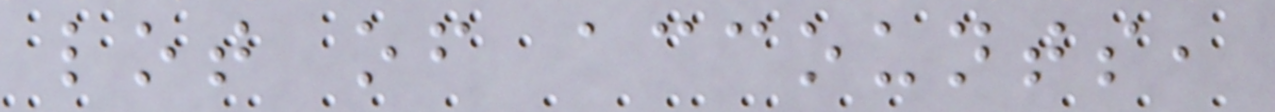lot of accounts,
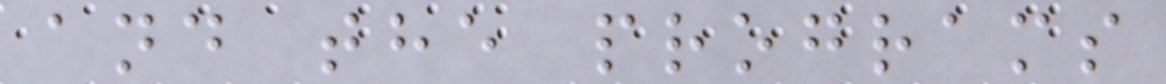and the programs
